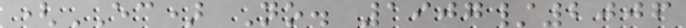(EC) No. 1907/2006
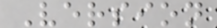Version
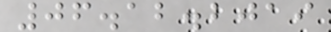06.12.2019
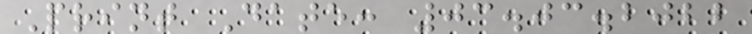Print Date: 03.03.2022
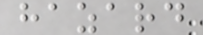hazard
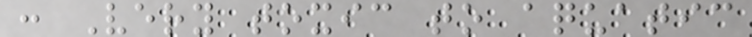: Very toxic to aquatic
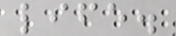life.
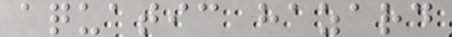aquatic hazard
